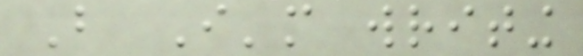But I'm writing
